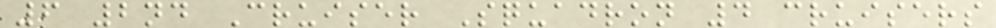6 2nd Cruiser Squadron 4 cruisers
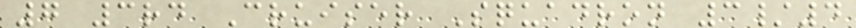7 3rd Cruiser Squadron 3/4
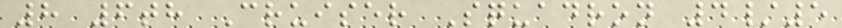8 6th Cruiser Squadron 4/5
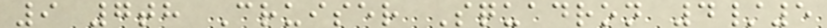9 7th Cruiser Squadron 4/5
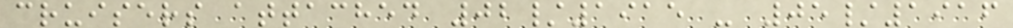cruisers attached 02/1915 - 05/1916
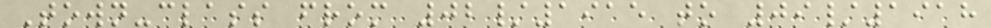Town-class from 02/1915 to 09/1918
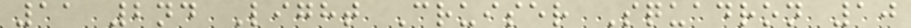11 2nd Light Cruiser Squadron 10
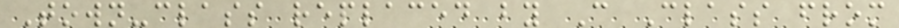Town-class replaced by C Class from
